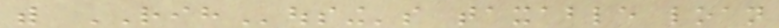with RIHousing's taxable loan
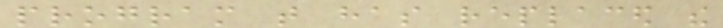program that has replaced the
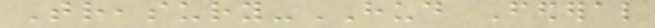Treasury-HUD Federal
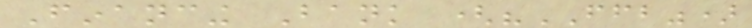Financing Bank ("FFB")
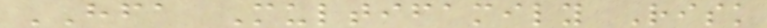HFA Multifamily Risk
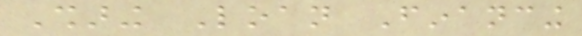Sharing Loan Financing
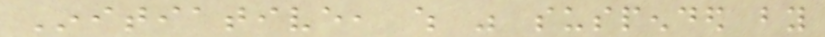Initiative, which was suspended by
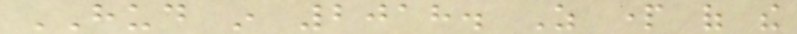HUD in 2018. As part of the
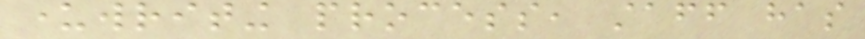underwriting process, staff has
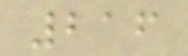216
